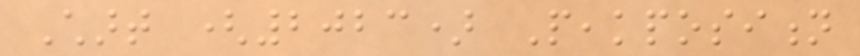Chart (2023) Peakposition
